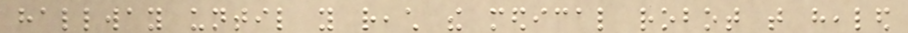hallway until you reach the medical robot that healed
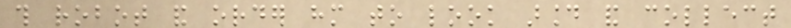this robot and order him to look around and collect
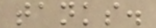tanks.
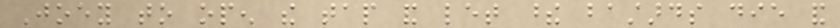Joey to open the tap and let these bastards die and
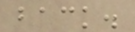back.
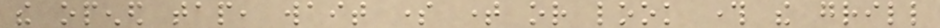the opened tap, wait some time or look through the grill
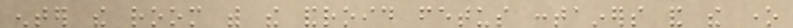enter the room with the android fetus containers and the one
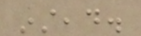instead.
